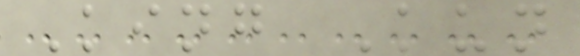King Kun
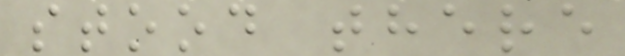stood there
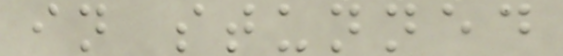in stunned
